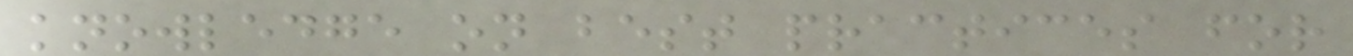knowledge on best practices for
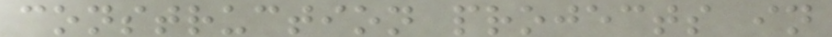construction projects in
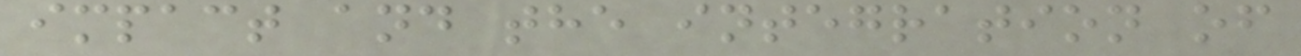impact and the integration of
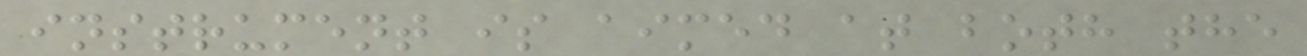instrument is aimed at both the
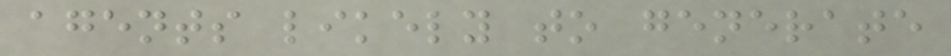agents likely to generate
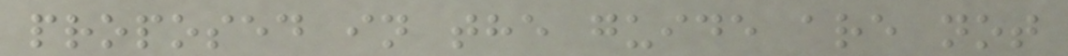proposed in the guide are not
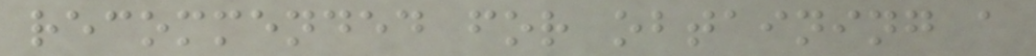recommended for obtaining a
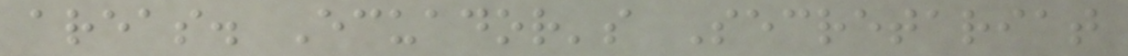areas. Ecuador's Secretariat
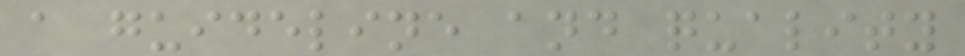a guideline and quality
